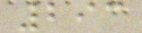293
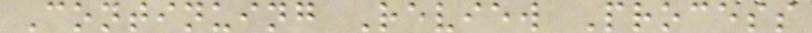Continuing Review Process
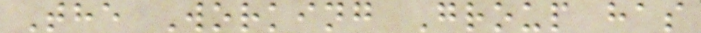The Working Group has
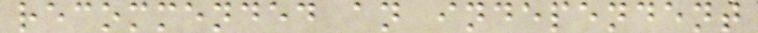recommended an independent
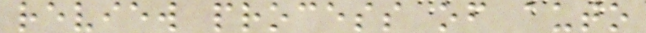review process of auto
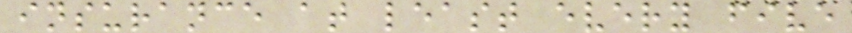insurance at least every five
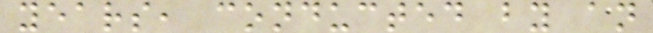years, conducted by an
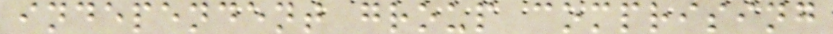independent group comprising
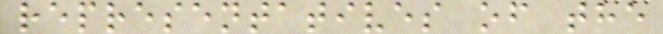representatives of the
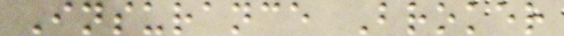Insurance Broker
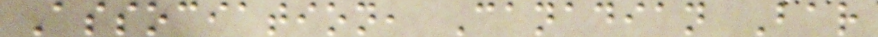Association, Canadian Bar
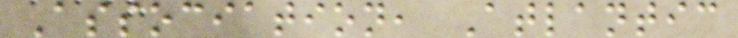Association, Atlantic
